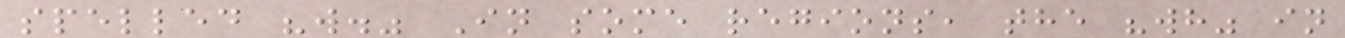spelled "w." In some regions, the "wh" in
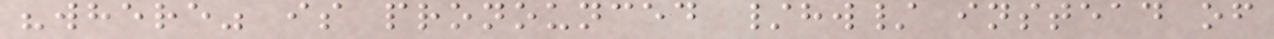"where" is pronounced /hw/ instead of
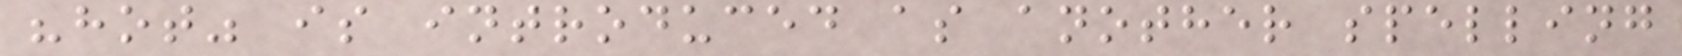"hot" is introduced as another spelling
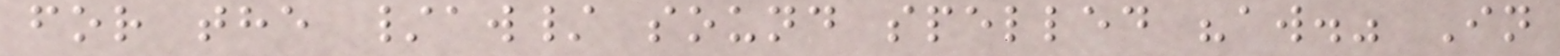for the /aw/ sound spelled "aw." In
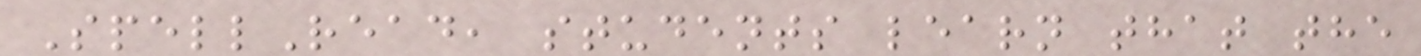SpellRead, students learn that the
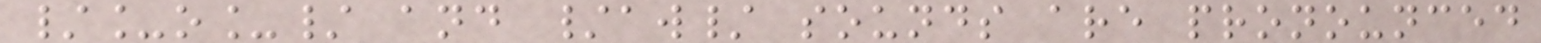/_o_/ and /aw/ sounds are pronounced
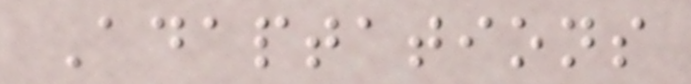Adaptations
